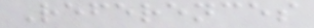References
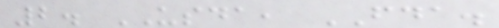2. USDA, FDA.
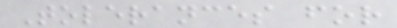Tolerances for
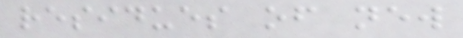residues of new
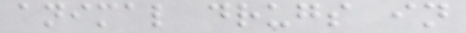animal drugs in
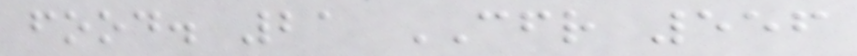food. 21 CFR 556
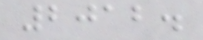2012.
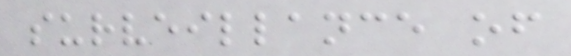surveillance of
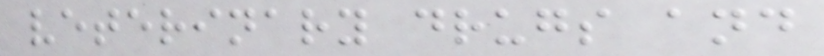veterinary drugs and
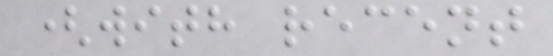(with recent
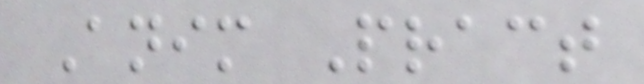Anim Pract
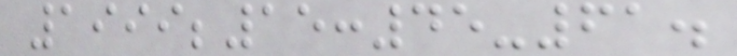1999;15:45-61.
